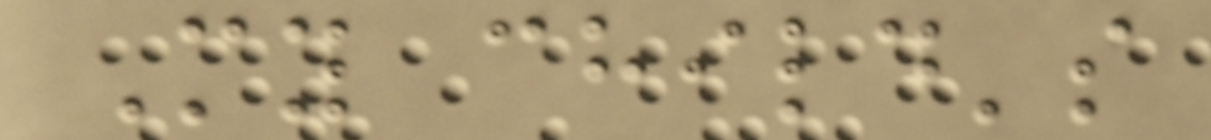My child's
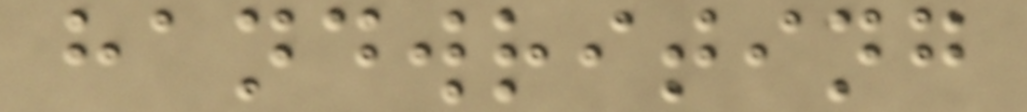handwriting
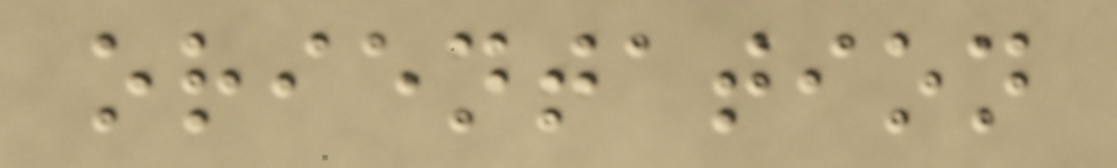orientation
